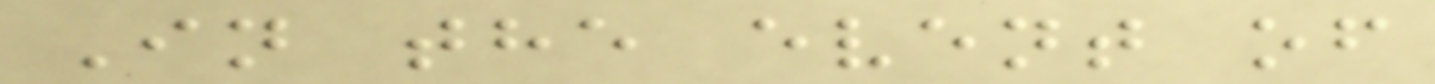In the event of
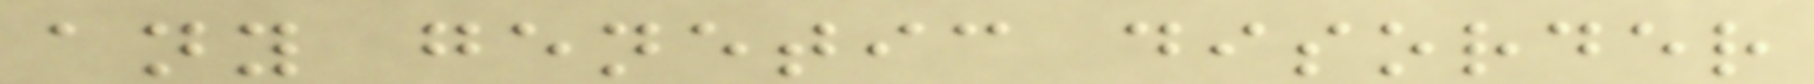any genetic disorder
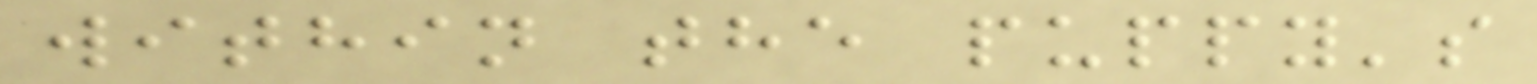within the puppy's
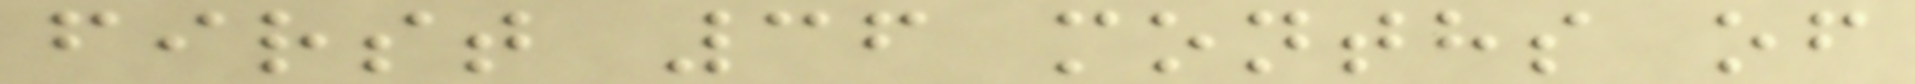first 36 months of
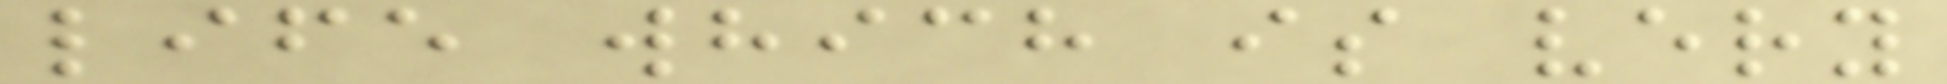life which is very
